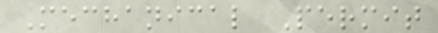Mechanical Permit
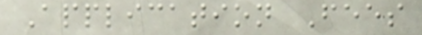Application Fees
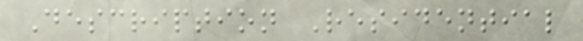Description Residential
